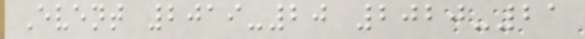Event 2019-20 2020-21
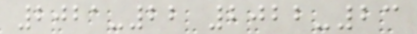2021-22 2022-23
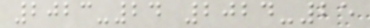2023-24 2024-25
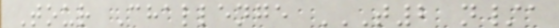Tour Challenge T2 N/A
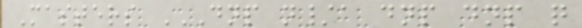Masters DNP N/A DNP DNP Q
